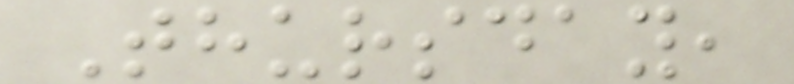Thursday,
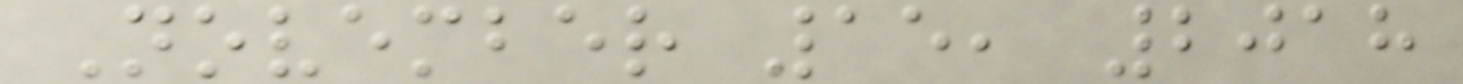November 15, 2018
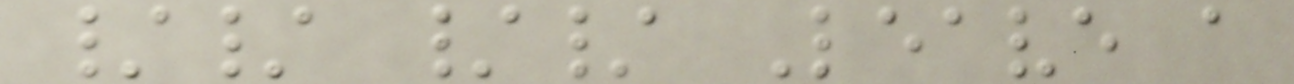// // Leave a
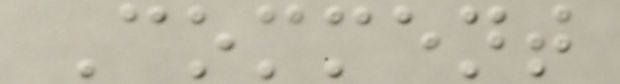Comment
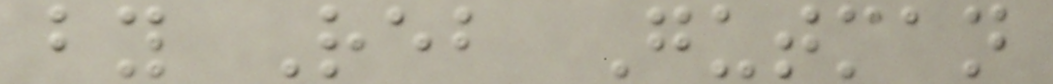by Reb Gutman
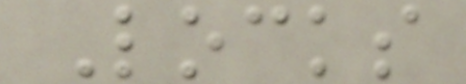Locks
